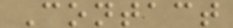Contact
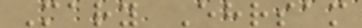Mary Ehrsam
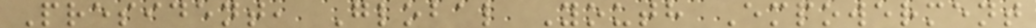President, Global Youth Empowerment
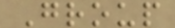Group
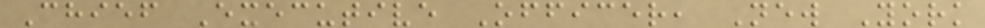Chief Executive Officer, New York
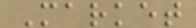Market
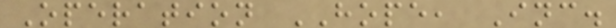Operation HOPE, Inc.
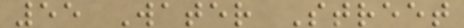55 Water Street
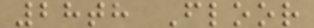28th Floor
